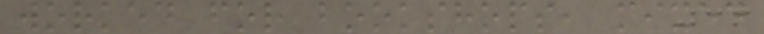worked for bookshops, mixed
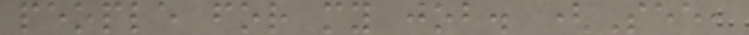people for my job. (See,
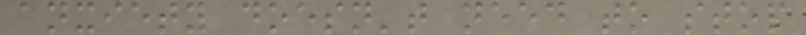anxiety doesn't need to stop
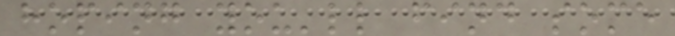hoping you'll find some
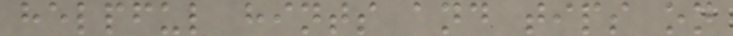helpful hints and tips on
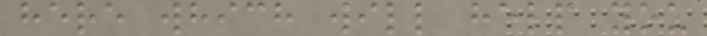here which will help you
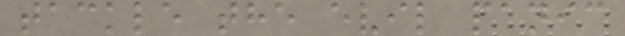tackle the evil panic
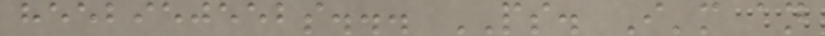heebiejeebs... PS. I'm an
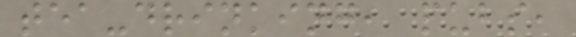tea-drinking, pubs,
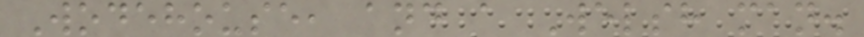Wodehouse, and a Welsh man.
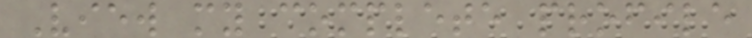View my complete profile
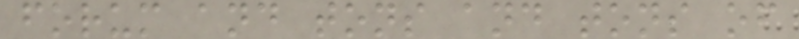forum and tons and tons of
